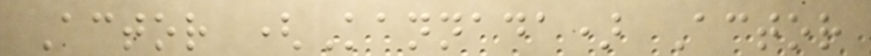Actor (Kannada) Actor
